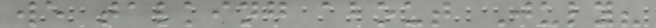we talking about July?
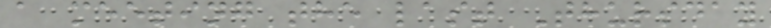a meeting the last Thursday
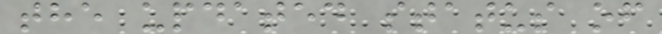the updated status of
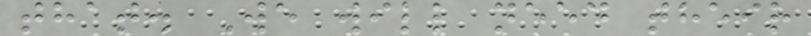that. We will need their
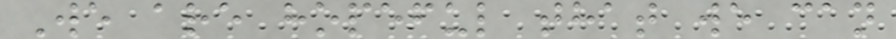We are hopeful that we can
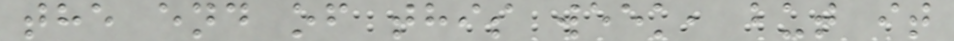the end of this week, but it
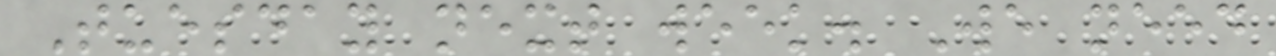Tuesday next week. We need
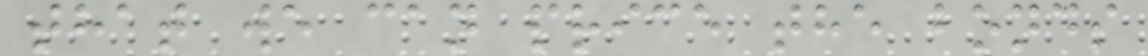that we can price the bonds
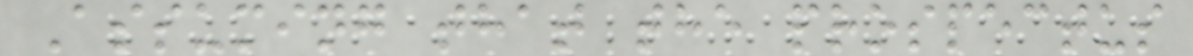Assuming that the prospectus
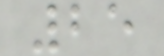25
